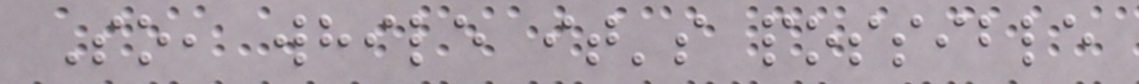So, while it's possible
